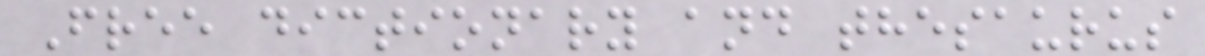Free dictionary and thesaurus
